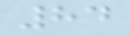84
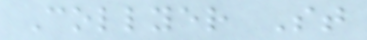Collyer St
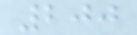200
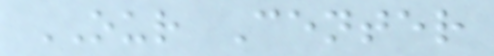OUR Center
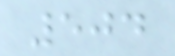504
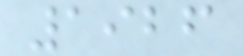1926
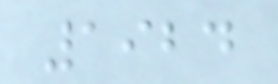1924
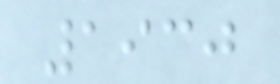1930
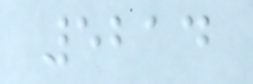5214
